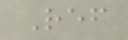Ref
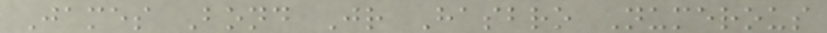James Bond Jr Hasbro Numerous
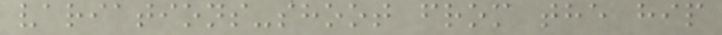variations-shoot from the hip
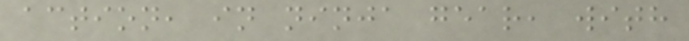action, in ninja gear, with
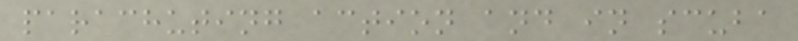parachuting action and in scuba
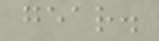gear.
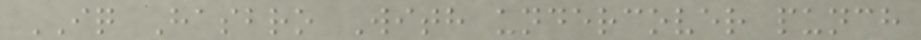IQ Hasbro With undercover punch
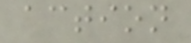action
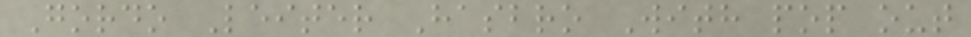Gordo Leiter Hasbro With pop out
